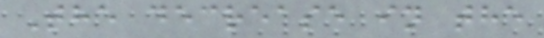The decrease in the
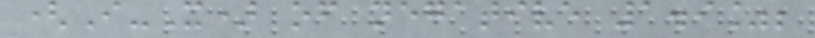(I-X) of negative 1.9%;
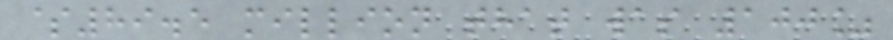$89.5 million that was 100%
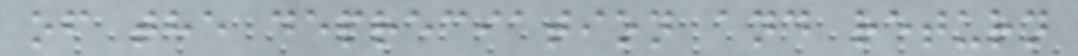of the depreciation and return
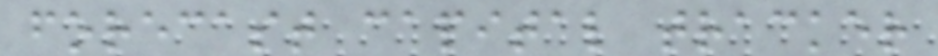forecast capital tracker
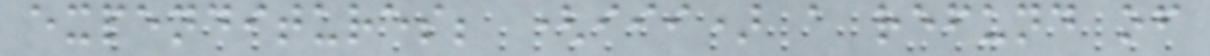expenditures; (iii) a refund of
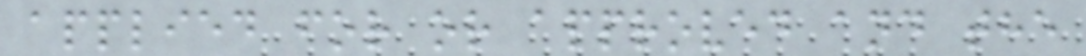applied for or approved and the
